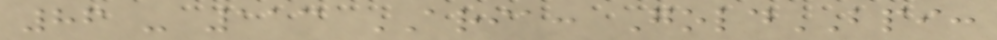86 - 113 ARIA: GoldBPI:
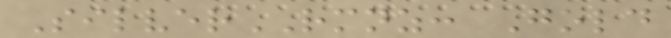SilverRMNZ: Gold
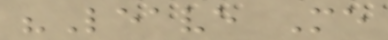"Leave Me
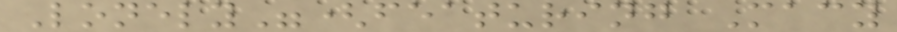Lonely"(featuring Macy
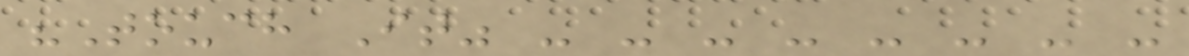"Touch It" - - - - - - - -
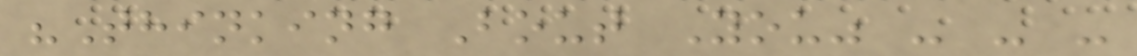"Thinking Bout You" - - -
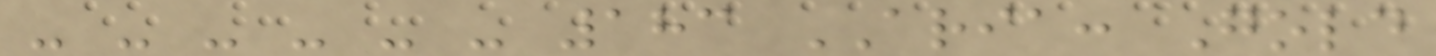- - - - - - 183 ARIA: Gold
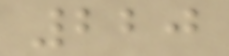220
